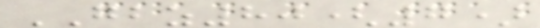GBZ80(7)
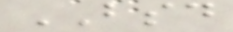BSD
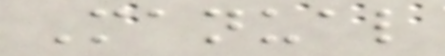Manual
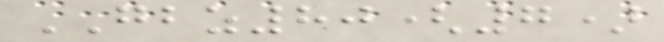GBZ80(7)
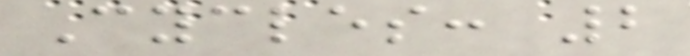Cycles: 2
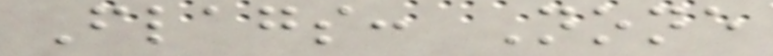Flags: None
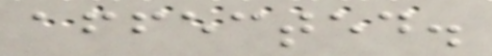affected.
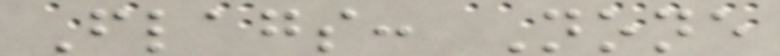Flags: None
